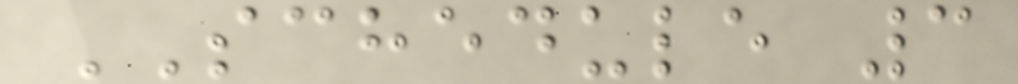SCHEDULE 3
